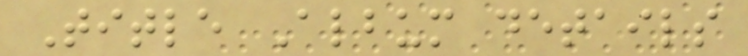Title Album details
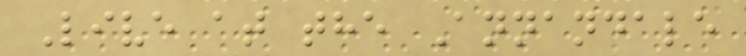Live at the Annandale
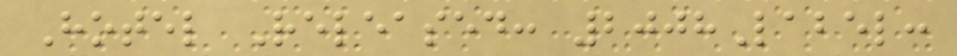Hotel Released: 2008Label:
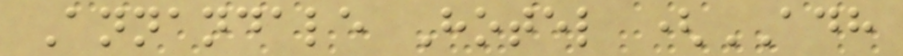Annandale Hotel (ADH
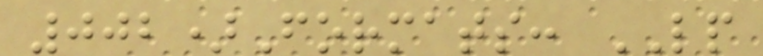002)Formats: LP
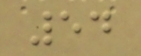54
